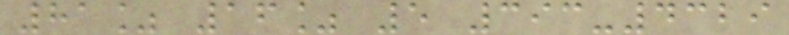81% 16% 5 393-4329
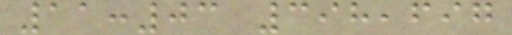11:03 398,697
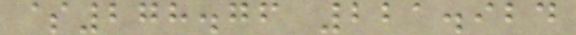$278.76 221.924
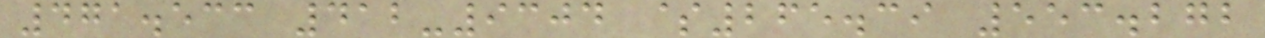471.533 412-9304 $265.39 553.272
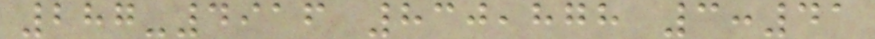287-4916 830,878 3:41
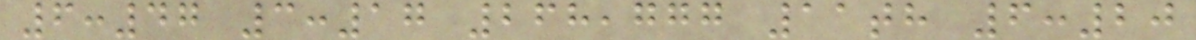6:47 3:17 268,777 11th 6:20
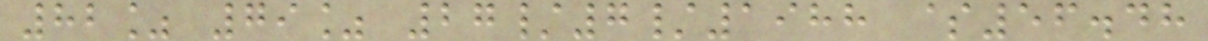82% 79% 27/7/1988 $56.48
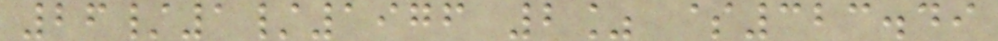26/1/1976 2% $323.49
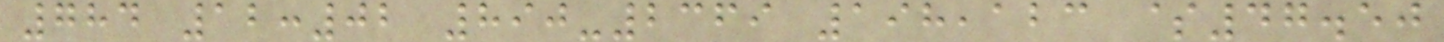784 12:02 890-2369 198,123 $47.50
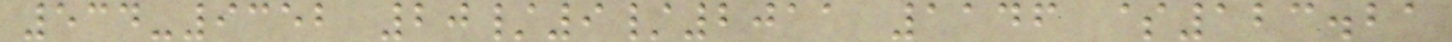534-9352 20/9/2011 1146 $123.21
